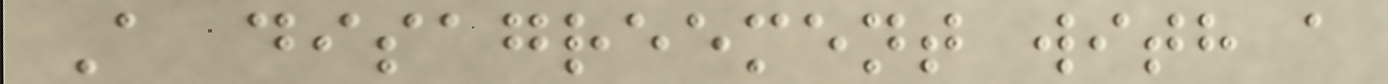A disagreement with a
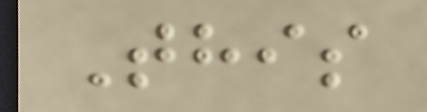This
